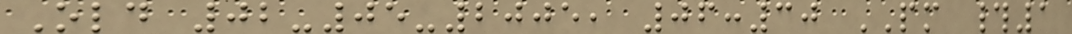Old 02-05-2005, 06:30 PM #1
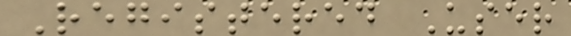Registered User
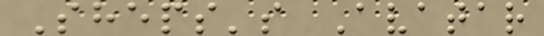Sheps's Avatar
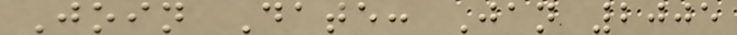Join Date: Jan 2005
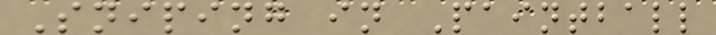Sniping in Paintball
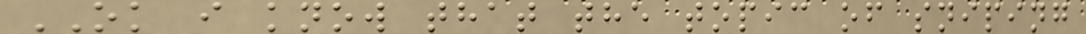OK i know that the topic of sniping
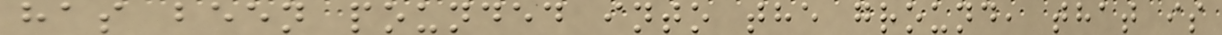has been pounded into the ground, that is
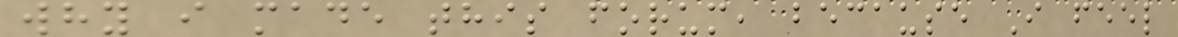why i made this forum, because I feel
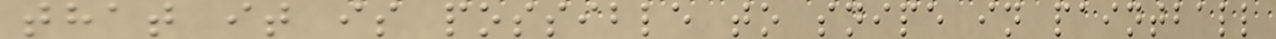that it is possible to snipe in paintball
